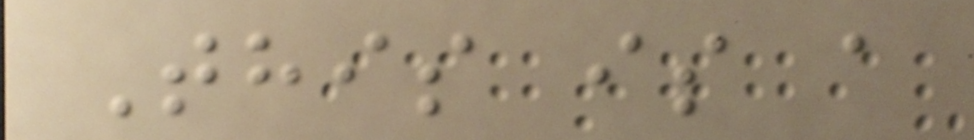This is a
